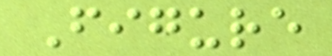Figure
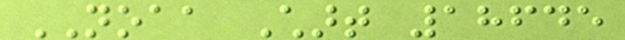NOAA Chart 18645
